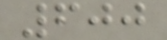600
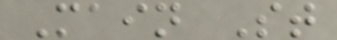Main St
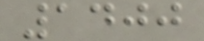1400
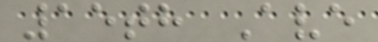15th Ave
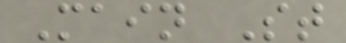Main St
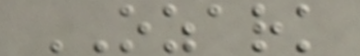OZARK
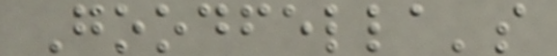Goodfella's
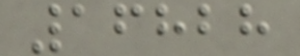16828
